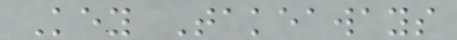Key Takeaways
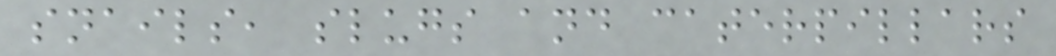snails, slugs and caterpillars
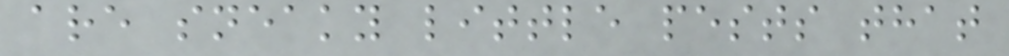are sneaky little pests that
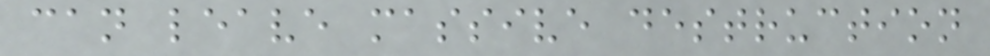can leave massive destruction
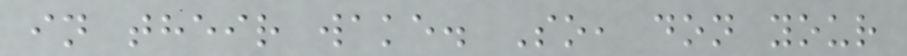in their wake. So, don your
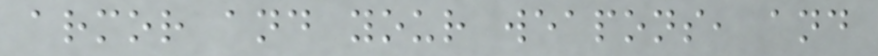armor and your weapons, and
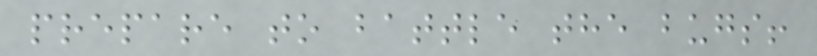prepare to battle the bugs!
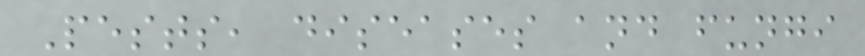Pests, diseases and fungi
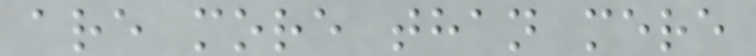are more than mere
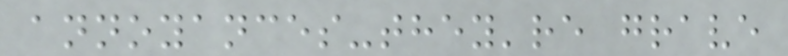annoyances-they're grave
